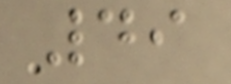49
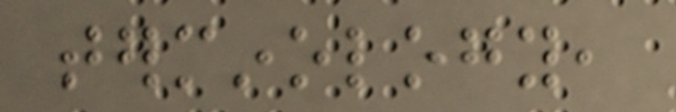terminology,
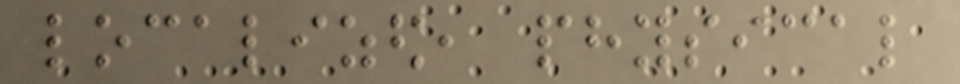localized, physical
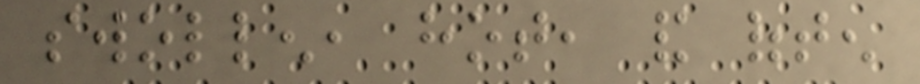swollen, hot, and often
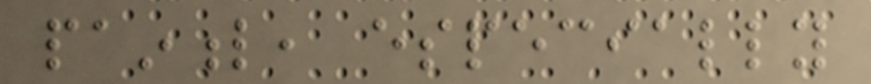painful, especially
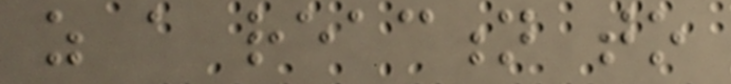as a reaction to
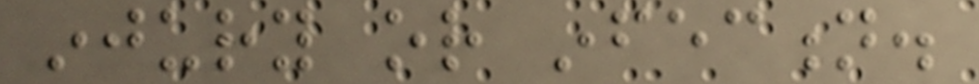injury or infection.
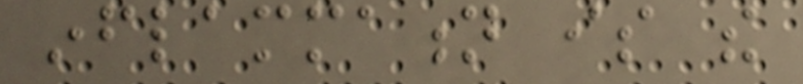inflammation is the
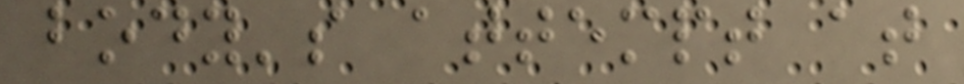body's attempt at
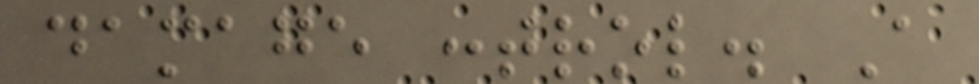damage control. A
